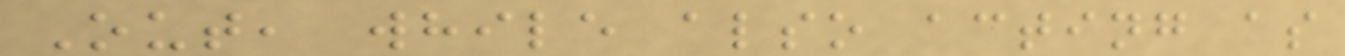Out, while also acting as
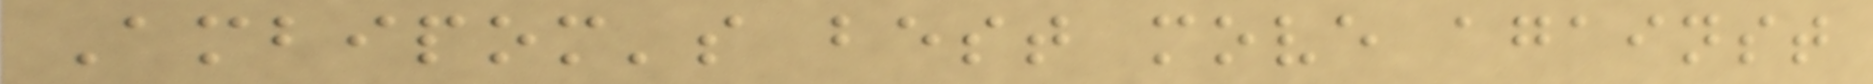Ambipom's best move against
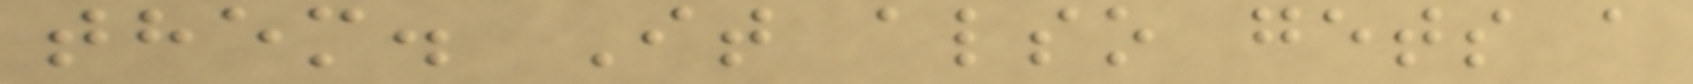them. It also gets a
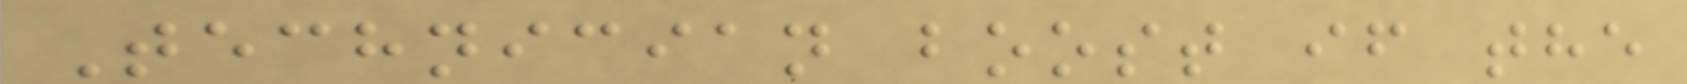Technician boost if the
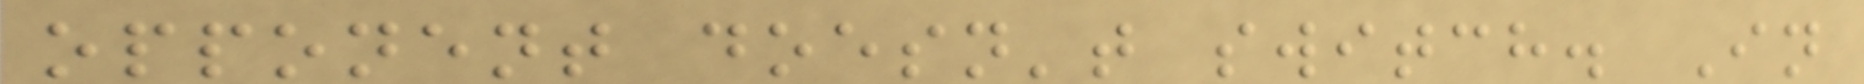opponent doesn't switch. In
